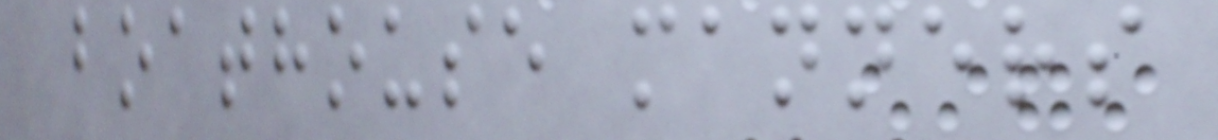boathouse manners
